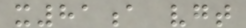x81a vgt
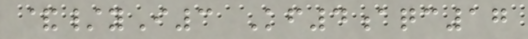&/yI3 Kf4aqc17
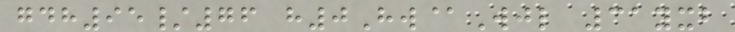gdh95/76 h0Hw@Wjl 31yxb
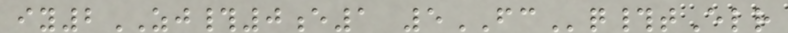iy2ZJ#0e1 5FCq#tElr
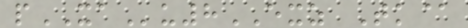pXAu8EXZ Tk@
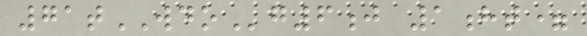71tWDOg6j 1ht=
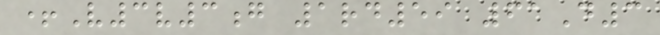+V3v3g 1rd59 61D3
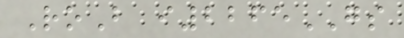RoB i2265GS
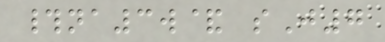#na3w& sJ7
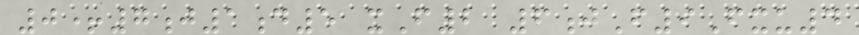0+7j1d5 xF2 6jF9Fxu4
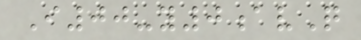I00-y0avQ
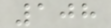108
